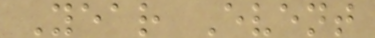Year Event
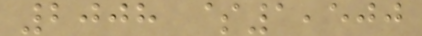2008 $1,500
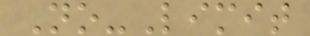No-Limit
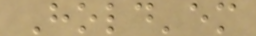Hold'em
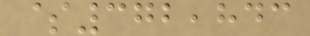$372,843
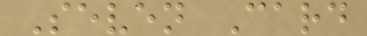Seven Card
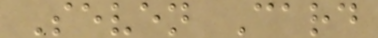Seven Card
